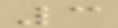3
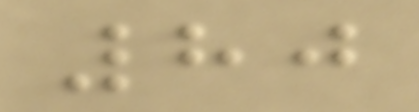80
